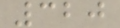320
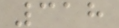318
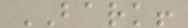BARK!
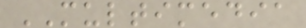MULTIMEDIA
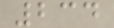234
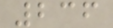236
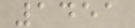1451
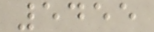5455
